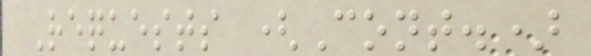Requests (Cont.)
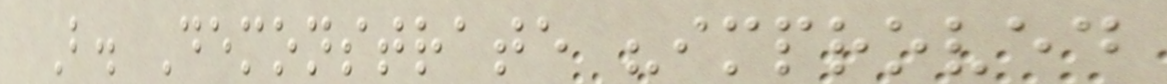B. Demonstrate "improved
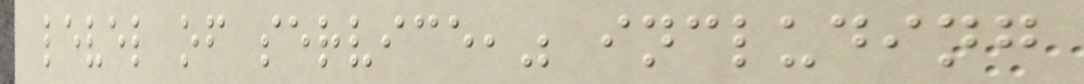level of service," including
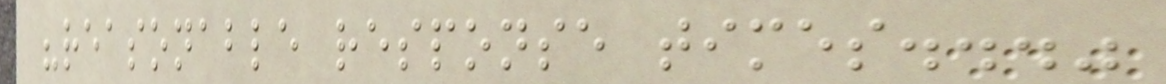"reasonable response times..."
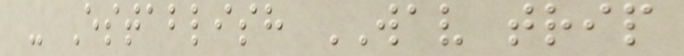- Establish WAV trip
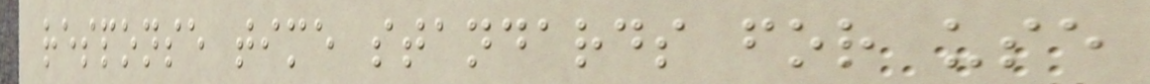response time standards for use
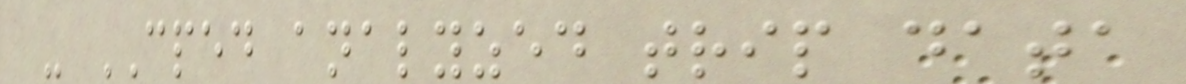- CPED analyzed trip data
